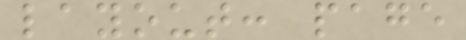layout: page
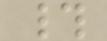#
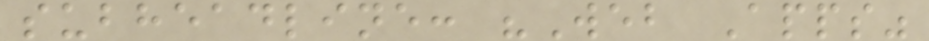subheadline: "Web Apps"
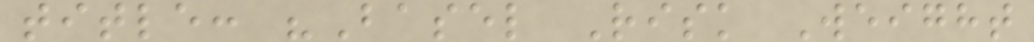title: "Basel Risk Weight
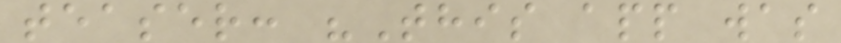teaser: "This app was
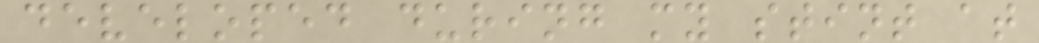developed during my stint at
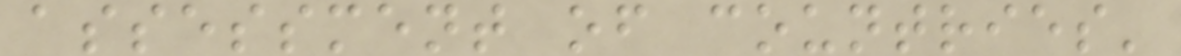assessment of countries'
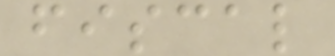fiscal
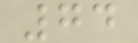74
